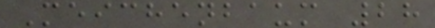Meichenbaum 28
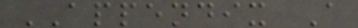APPENDIX A
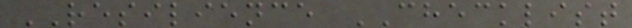RESILIENCE CHECKLIST
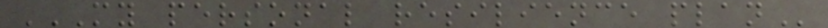MY PERSONAL RESILIENCE PLAN
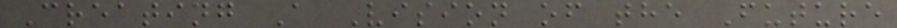Creating A Vision of the Future
